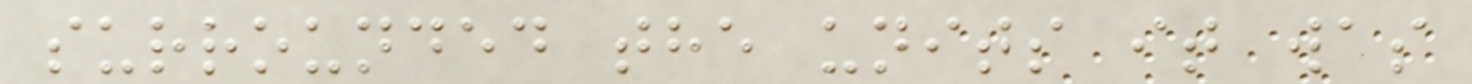surrounded the units it was
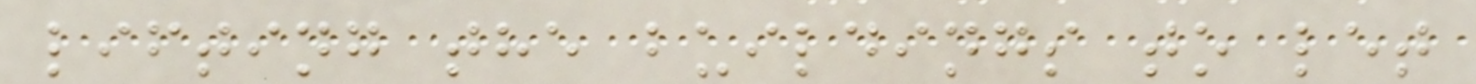lifting the buildings to let
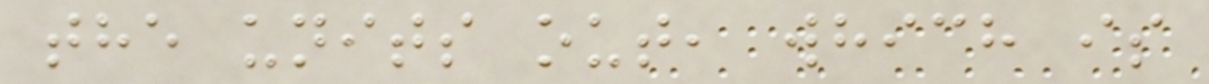the units out, which is
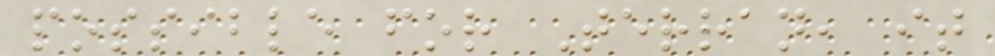possible for Terran, it
